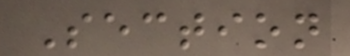Section
